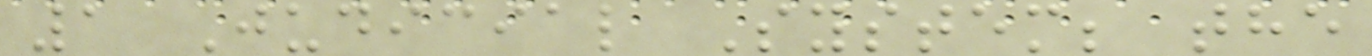1 Judicial System; the
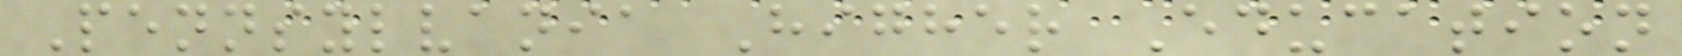Pennsylvania Higher Education
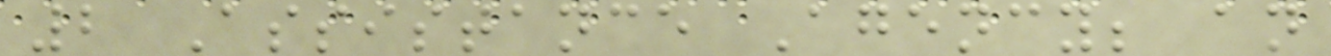2 Assistance Agency; an
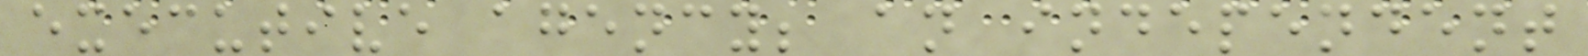executive agency; an independent
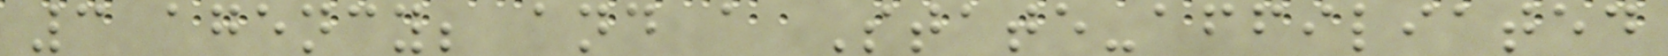3 agency; and a State-affiliated
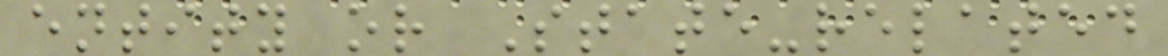entity or State-related
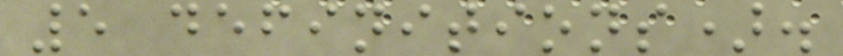5 definitions).
